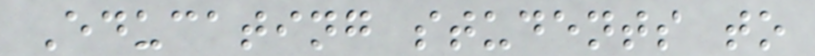Educating students to
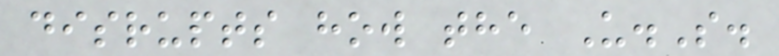disrupts how the U.S.
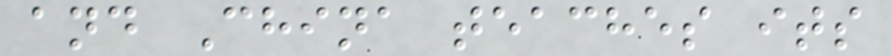and China teaches its
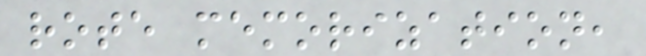rote memorization,
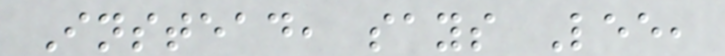Instead, says Lee,
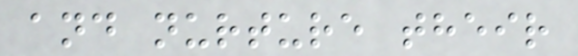and nurture their
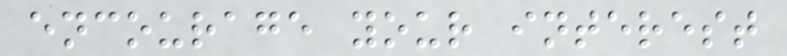encourage your interest
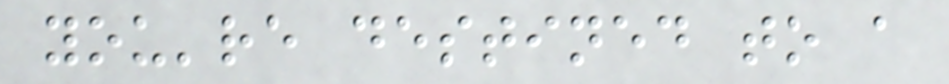you're destined to a
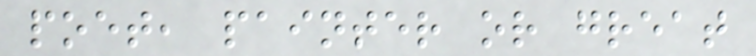poet, painter or great
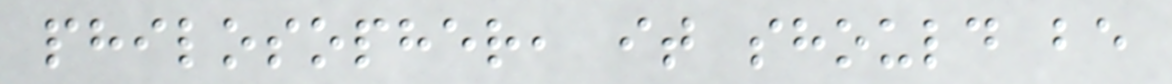philosopher, it should be
